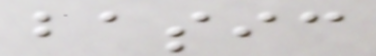basic
